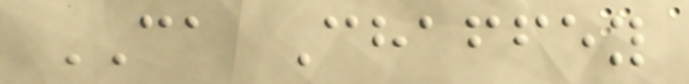CA Chaffey
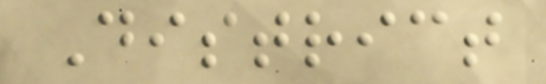District
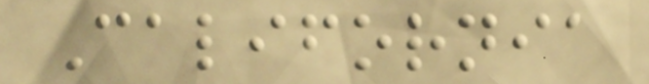California
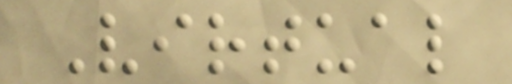Virtual
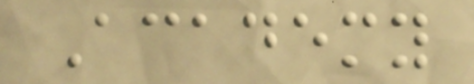Academy
